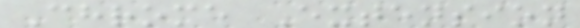Chrome Extension
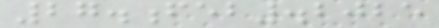27.feb.2025
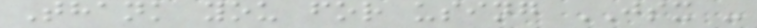Thank you for using JSX -
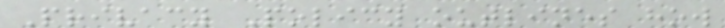Privacy Policy outlines how
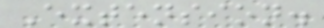Extension.
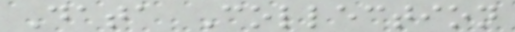Data Collection
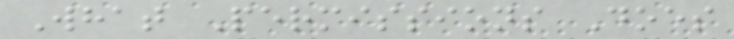What Permissions Does
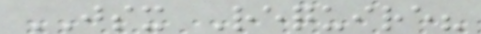JSX Require?
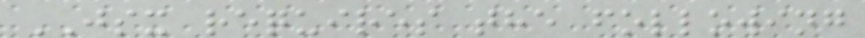JSX requires the following
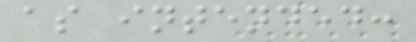as intended:
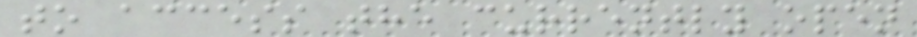to access the currently open
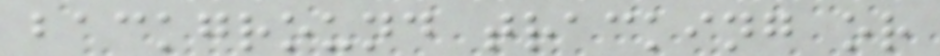background tracking or
